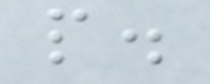p.
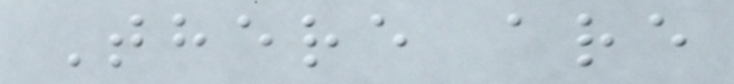There are
